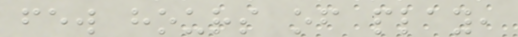few hours of play,
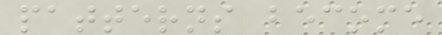patterns become
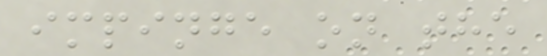impinge on the
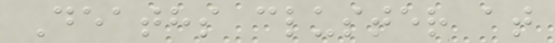Deaths cluster at
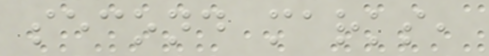second marks,
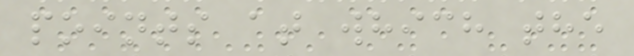points at which the
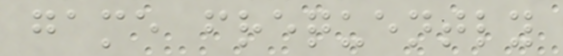game frequently
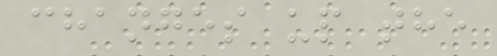changes up the
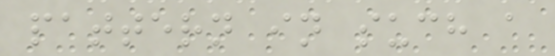pattern in such a
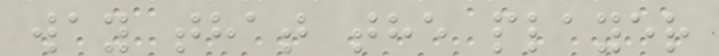way that the player
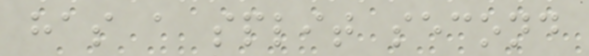has a split second
